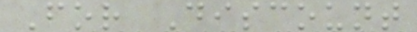For Discount
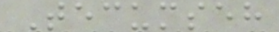Tecumseh
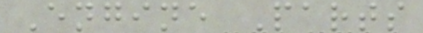Engine Parts
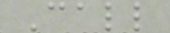Call
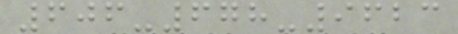606-678-9623
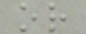or
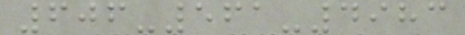606-561-4983
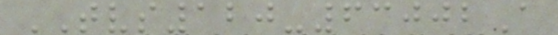TVS120-63002A
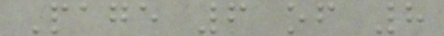Page 6 of 8
